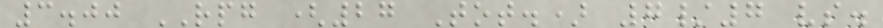3.00 RPG (27 Tot.) 7/7 vs.
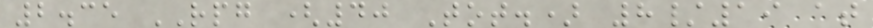2.35 RPG (40 Tot.) 8/19 at
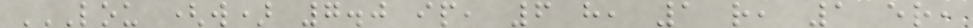LOU (W) 7.0 IP, 6 H, 1 R, 1 ER,
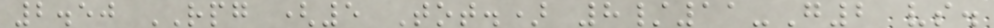2.50 RPG (5 Tot.) 8/11-G2 vs.
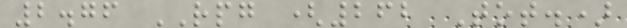2.76 RPG (262 Tot.)
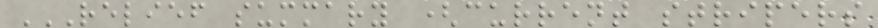RELIEF SUMMARY (CURRENT STRIPERS
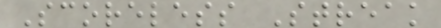Scoreless Streak
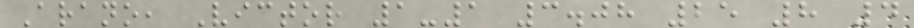Arano, Victor 1-1 3.08 25 8 4
